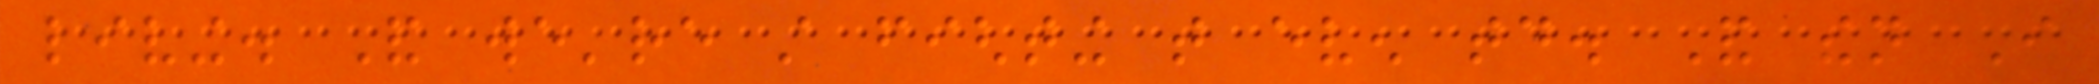living. And we're still fighting that even today. And then I
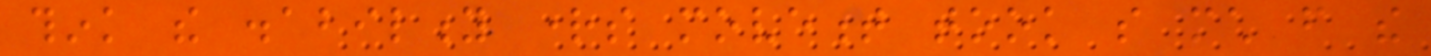think the disability rights movement took so much from the
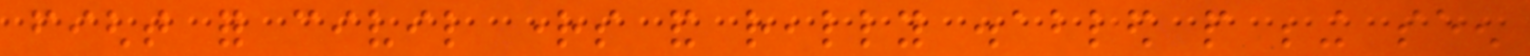fight for civil rights and really disabled people being seen
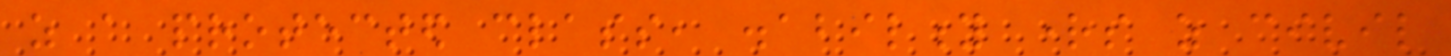as a protected class, disability rights as civil
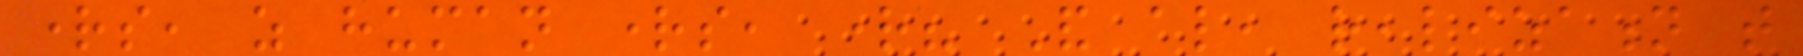rights, as human rights, right? And also, realization that
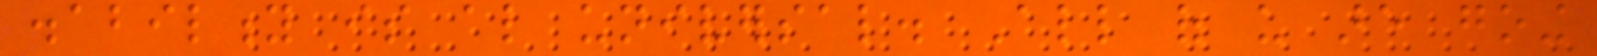disability is also universal. All of us are going
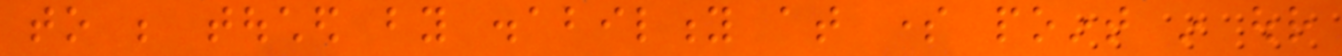to be touched by disability at some point in our
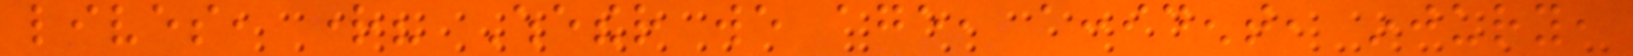lives, right? Whether we age, accident, injury,
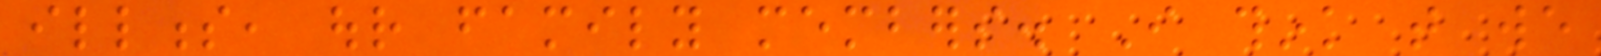illness, our family members. I think that we
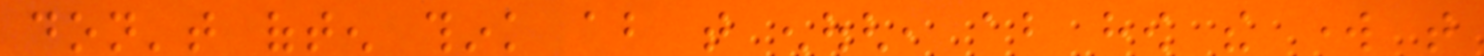don't often think about that enough, about how the work that
